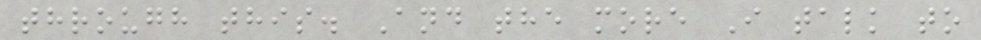through this. And the more I talk to
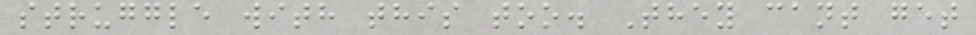struggle with this too. They cant get
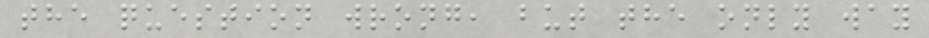the question wrong, but the only way
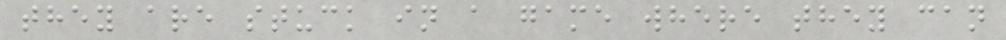they are stuck in a game where they can
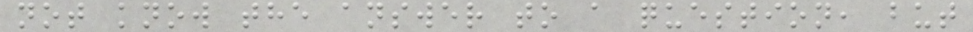not know the answer to a question, but
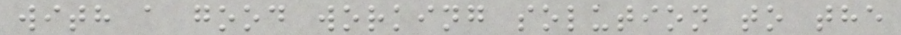with a good working solution to the
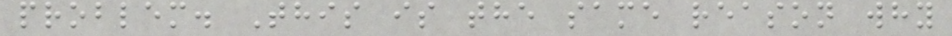problem. This is the same reason why
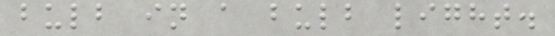bulb in a bulb light.
